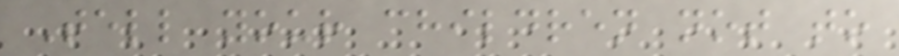Tell your children not to
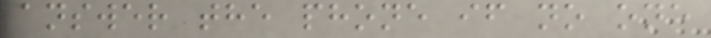answer the phone if no one
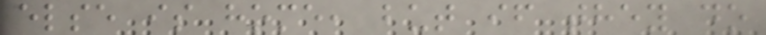else is home, but if they do
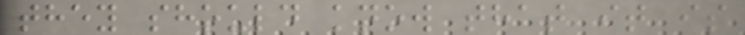they should know that it is
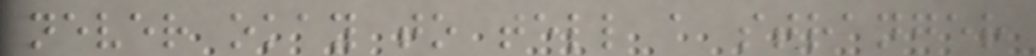never okay to tell a stranger
